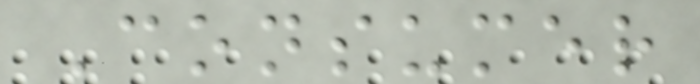Consumer
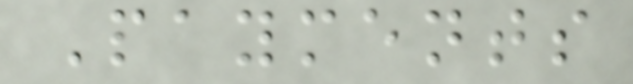Payments
